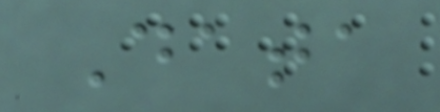Data
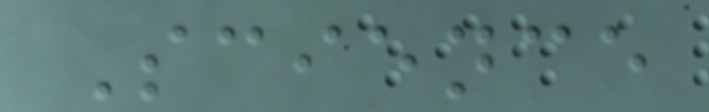Science
